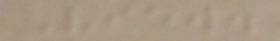View.
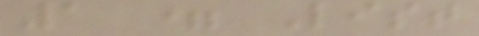1 = List
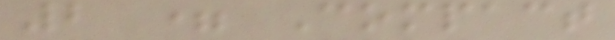2 = Compact
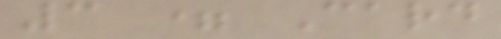3 = Card
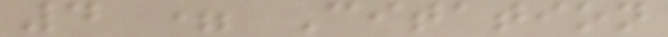4 = Citation
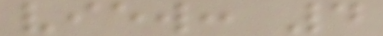view: 4
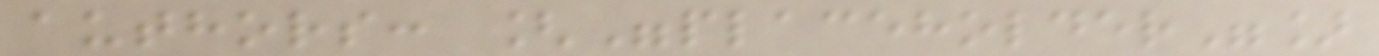authors: ["placeholder"]
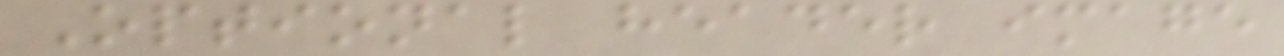Optional header image
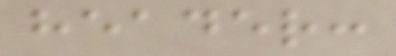header:
